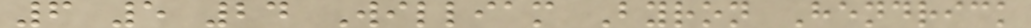6 5 24 William Byron Hendrick
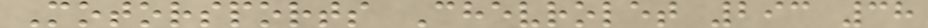Motorsports Chevrolet 293 38
